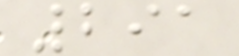291
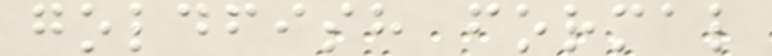goldfish formal
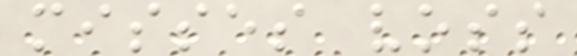misses voss
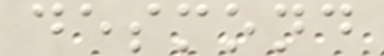desmond
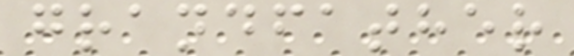grandfather
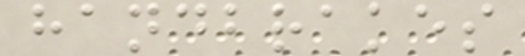handbrakes
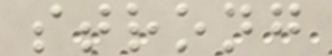strong
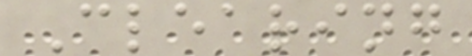Clearing
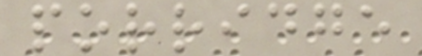porridge
